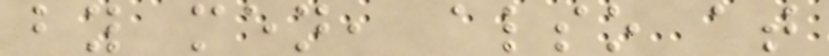by men, also at
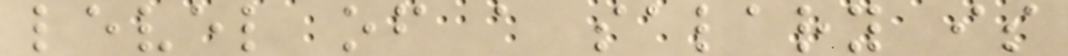level of a salary is
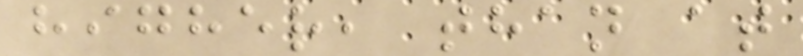higher, than at
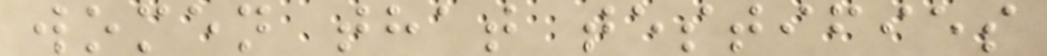women that testifies
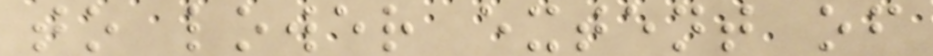to lower extent of
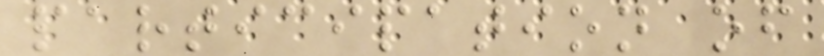participation of
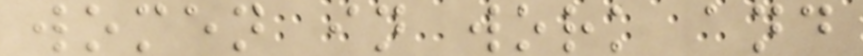women in work and
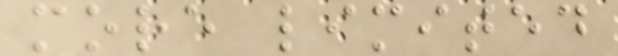more limited
